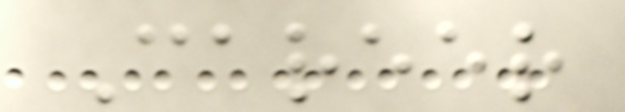Career
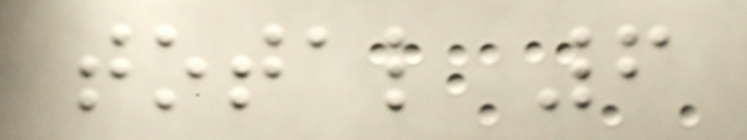total 6
